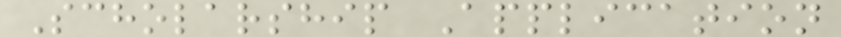Scholarship Application
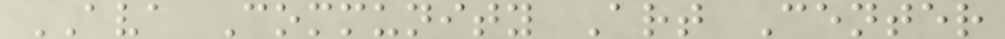AVA Community Art Center
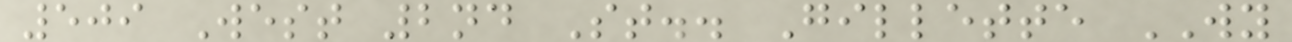509 West 2nd St.. Gillette WY
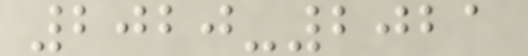2020-2021
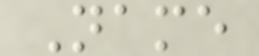Name
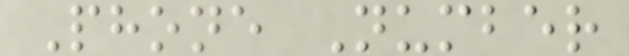Phone Number
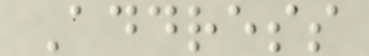Address
